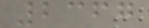2367
